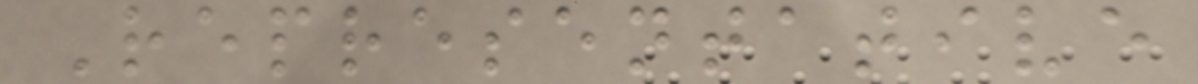Representative
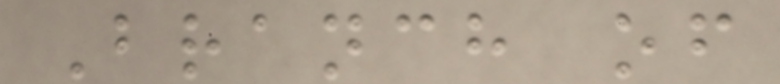Branch of
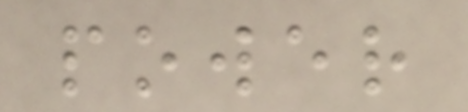power
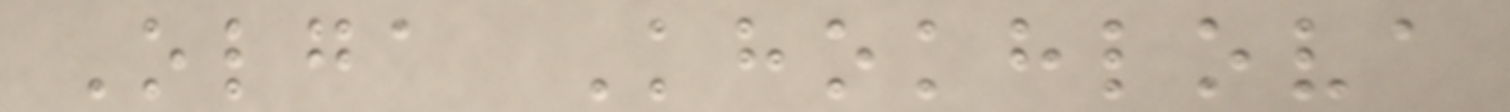Olga Khokhlova
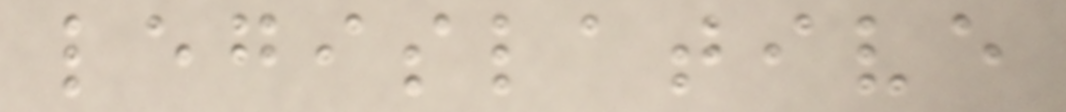legislative
